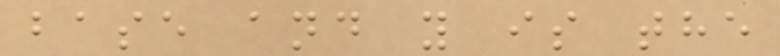base and y is the
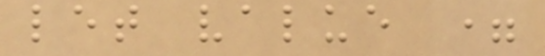let value =
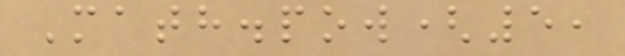Math.pow(5,
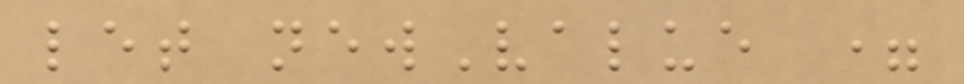let newValue =
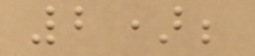2);
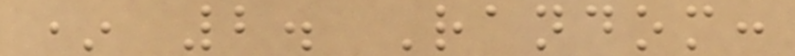* 2. Random:
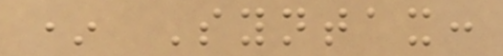* Syntax:
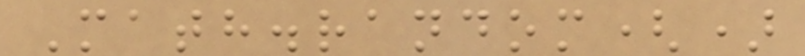Math.random()
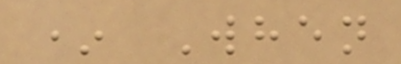* When
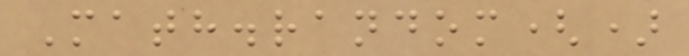Math.random()
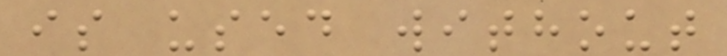is used without
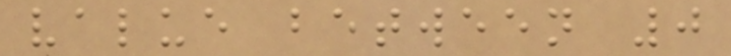value between 0
